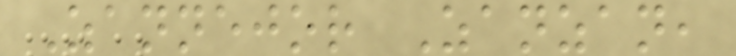Zannejor Zanzan,
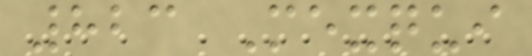823 Mexqui
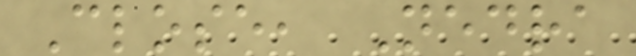Close, Nedra
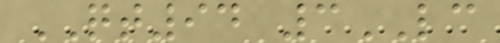QT94 3LC
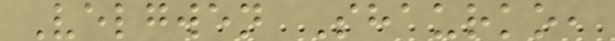Velgwen Shaurko,
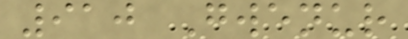910 Gwenur
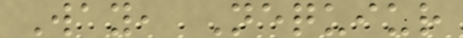Way, Nequiur
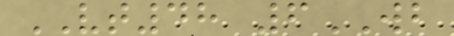VT48 6WB
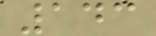143
